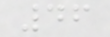46
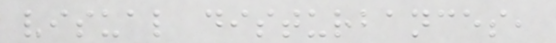visual disturbances,
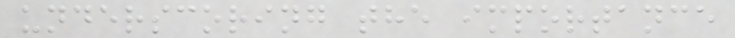underscoring the importance
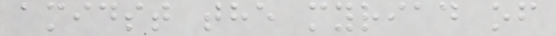amidst the myriad of
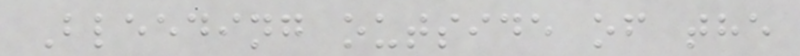Bleeding outside of the
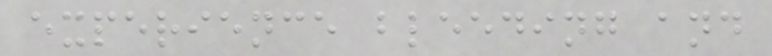experience bleeding and
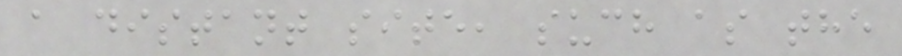a distant site, such as the
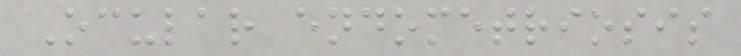Ocular endometriosis
